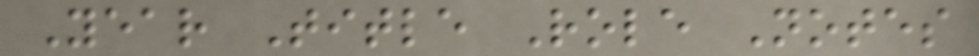Year Title Role Notes
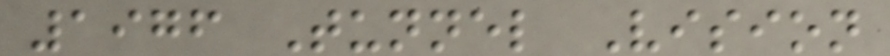1976 Tunnel Vision
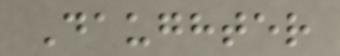Daughter
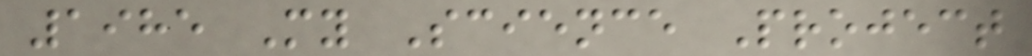1985 My Science Project
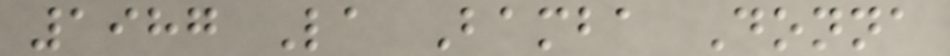1987 La Bamba Donna
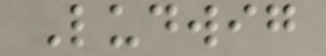Ludwig
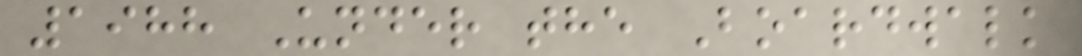1988 Under the Boardwalk
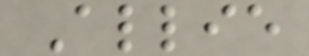Allie
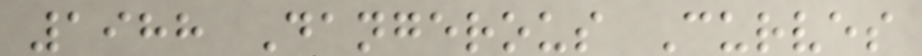1988 Dangerous Curves
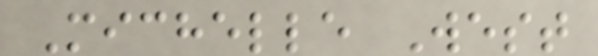Michelle West
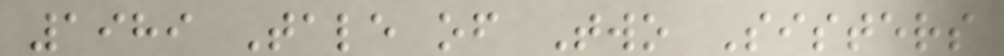1989 Tale of Two Sisters
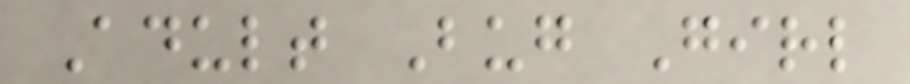Adult Bug Girl
